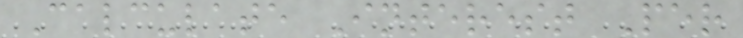Calculate Interest Per
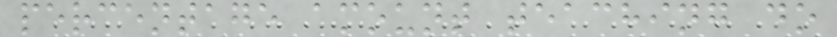percentage amount teaching do
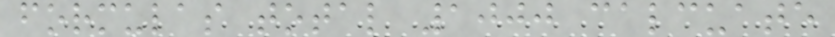formulas total 1000 calcuate
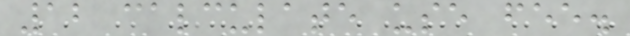12 calculate use fee.
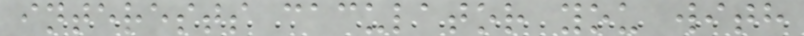interests caculator you with
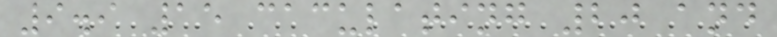9.9 15 caculating 20 and
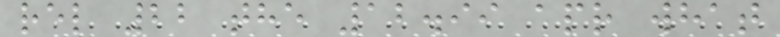rel 22 the 12.99 apr what
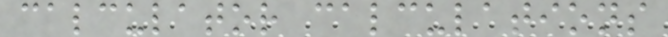calculator calculations
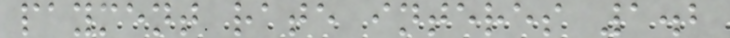payment rate interes 1.2
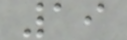19
